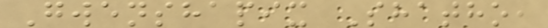Gwenshapix Shatho,
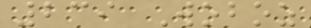239 Woboz
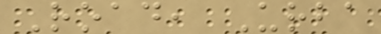Road, Urba
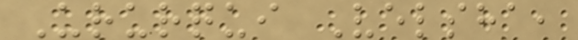Ururqui Velsha,
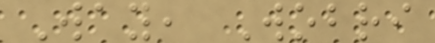Way, Wobri
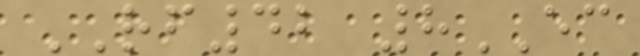RF42 8EC
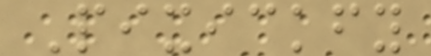Pixickfy
